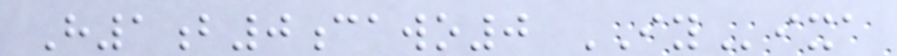H1b0cawo0 IYixa
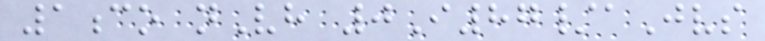1co nVh 0I87/aJvs
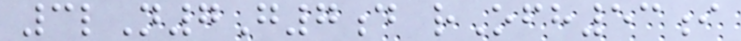3lN7G7d rOfh53i
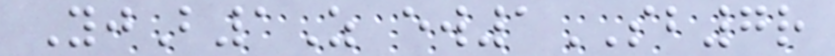YjB1Z ew1SB7r
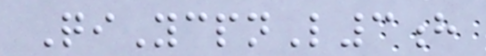QiYcpnL3h
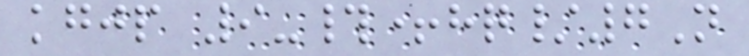kgjp 9-#+hq/7N
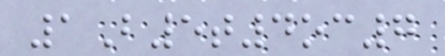1B5t4oc7
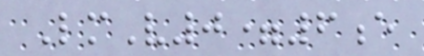LmV0=6e
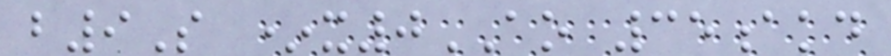b9S *x0AO 35akd
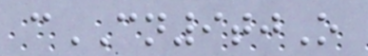cCN9tjO
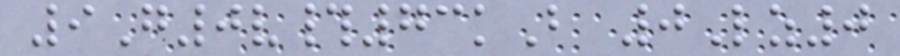9G0v#73kB 0Lz0
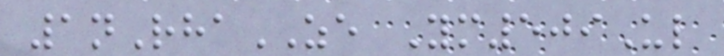1nRhaZE Ym509Ul
